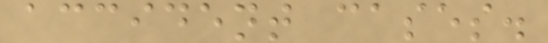accident cases.
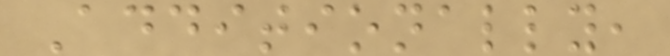Additionally,
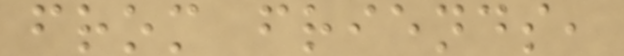from friends,
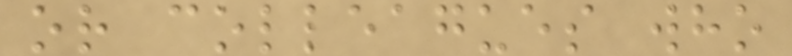or colleagues who
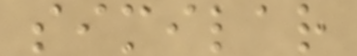similar
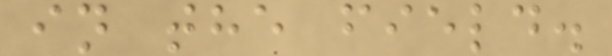in the field.
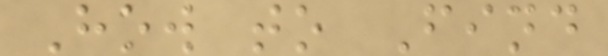How to Find
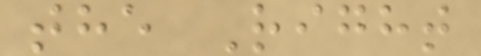the Right
